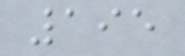195
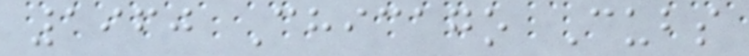1960 Chicago Cubs
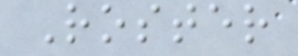Roster
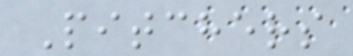Pitchers
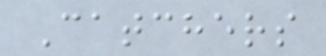Catchers
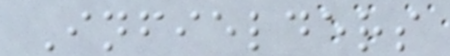Infielders
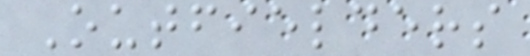Outfielders
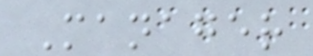Manager
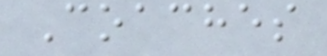Coaches
